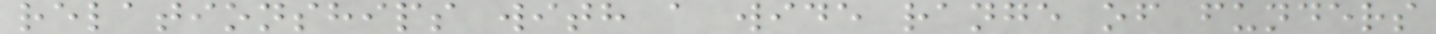relationships with a wide range of funders
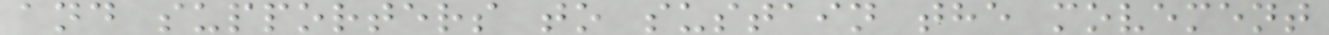and supporters to sustain the movement
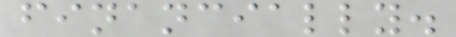financially.
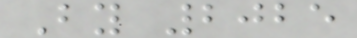By 2025
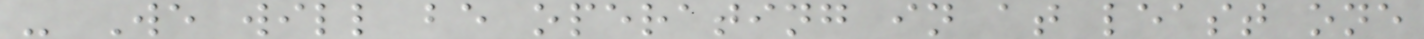- We will be operating in at least one
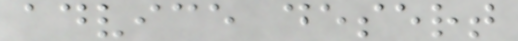advice desert
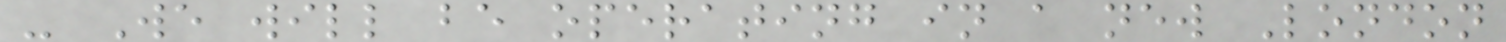- We will be operating in a new London
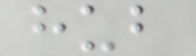hub
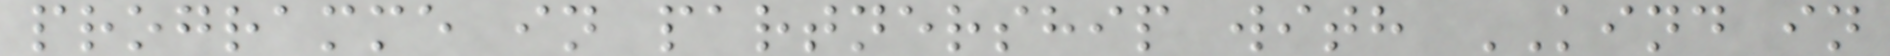programme in partnership with KIND in
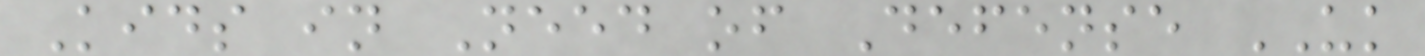Kids in Need of Defense UK
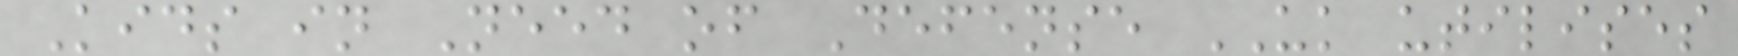Kids in Need of Defense UK utilises
